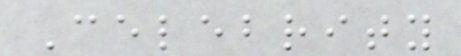Celebrity
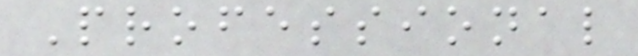Professional
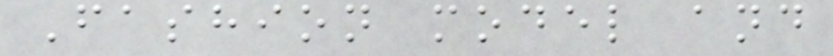Fashion model and
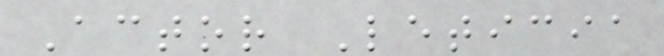Actor Leticia
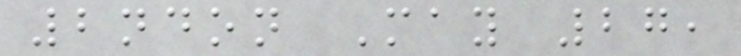2ndon May 27,
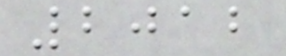2012
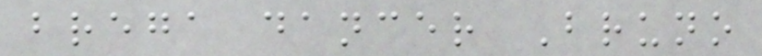brega dancer Bruno
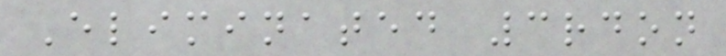Eliminated 3rdon
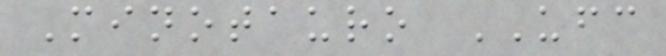Minotauro UFC
